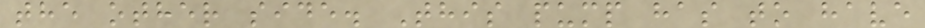the other side. This pump has to have
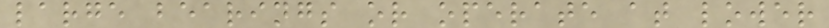large bearings or operate at lower
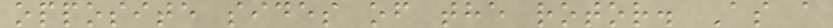opposite sides of the rotor. As a
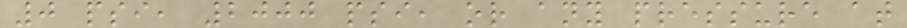0 psi, 2000 psi, or any pressure at
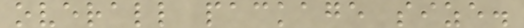overall package size.
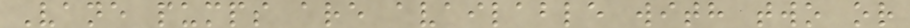Vane pumps are available with two or
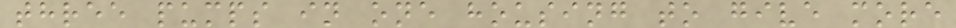three pumps in one housing to give more
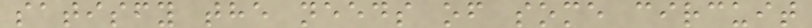satisfy the needs of some circuit
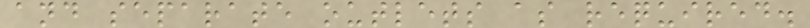and separate outlets as required.
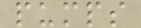pumps
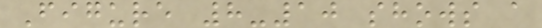Figure 8-10 shows a
